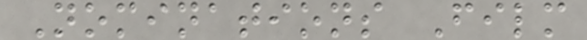Nominations Film
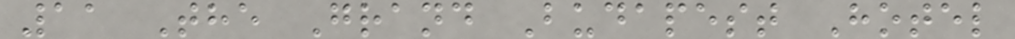11 The Grand Budapest Hotel
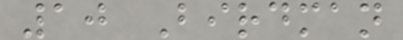10 Birdman
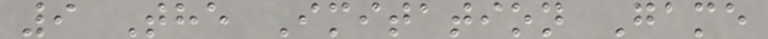9 The Imitation Game
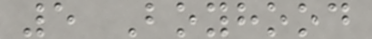5 Boyhood
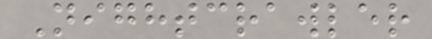Nightcrawler
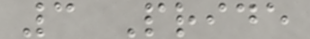3 Pride
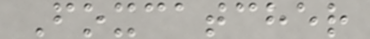Foxcatcher
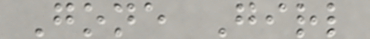Gone Girl
